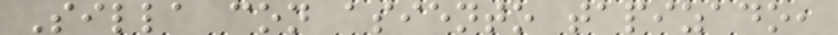Silla con asiento tapizado,
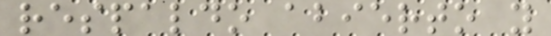respaldo abierto y
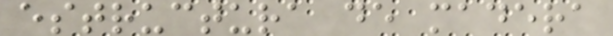estructura de madera
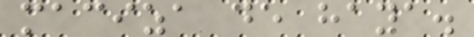maciza de haya.
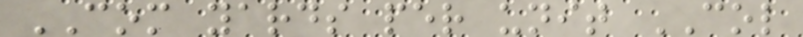COM yards per unit COL
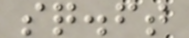sq.ft
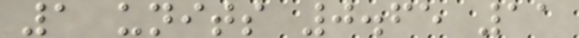1 units 0.65 11
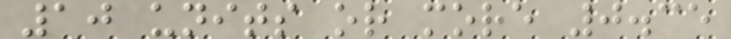10 units or more 0.35
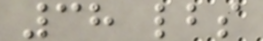38 lbs
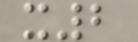x2
